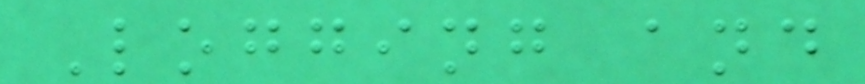Logging and
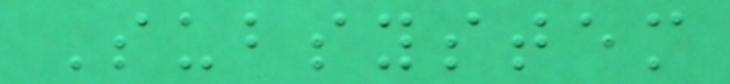Subsystem
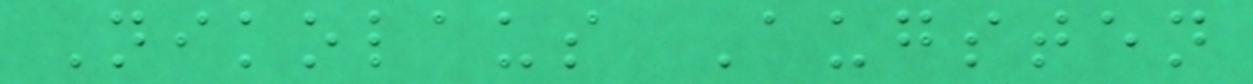Nikolaus Augsten
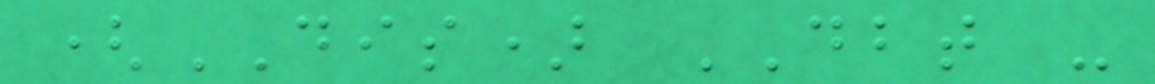(DIS) DBT -
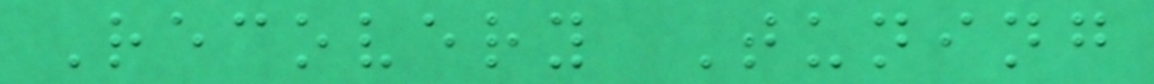Recovery Tuning
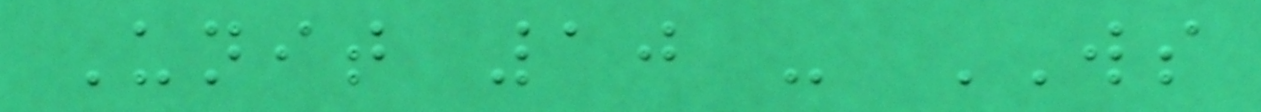Unit 10 - WS
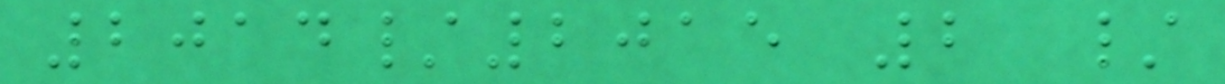2014/2015 2 /
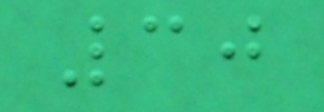30
